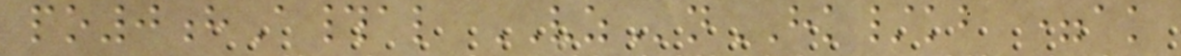po0hA#al VZnHK/kb =ak
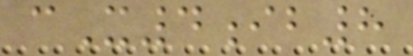cX4ib8
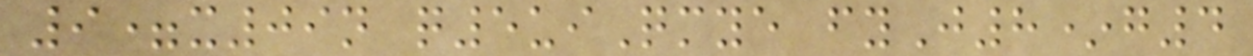9=x09n q5uiQmye fyJ8*g4
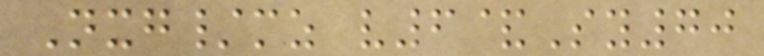Nxg/mz v6&Sy70
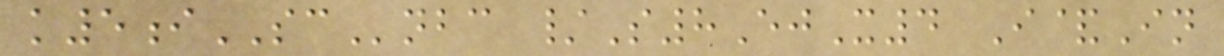k5iSCnbc /S8EjX4 I&In
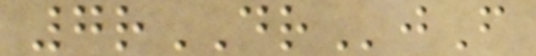7rDRjF
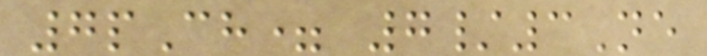7pCh= 7/3Ne
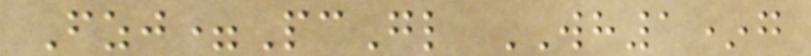Fzj=PcGl WH1*g
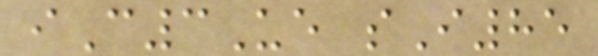iC3Ue sI85
